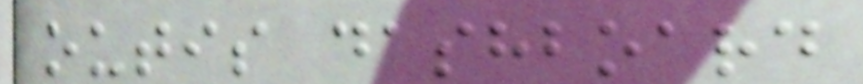outis dashboard
